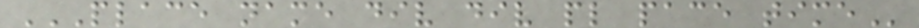PLACE NAME DIV DIV PL PACE TIME
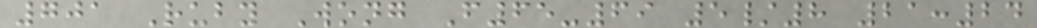701 Ruby Wong F65-69 5/8 21:24
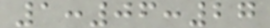1:06:27
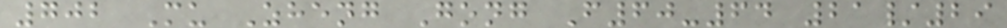702 Mu Zheng Gong F60-64 21/29
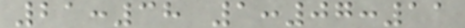21:38 1:07:11
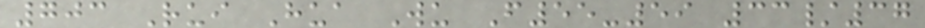703 Rui Hua Wu F55-59 33/37
